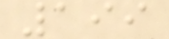199
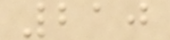210
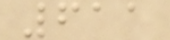611
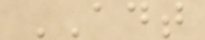ADT
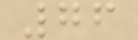76
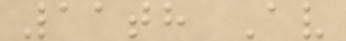11th Av
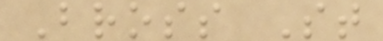Bross St
